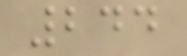244
